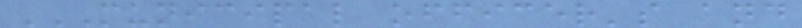MUNICIPAL OFFICER'S AND
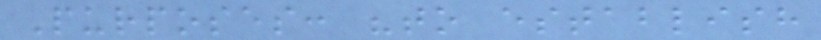Purposes: "to establish
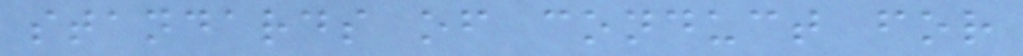standards of conduct for
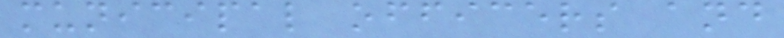municipal officers and
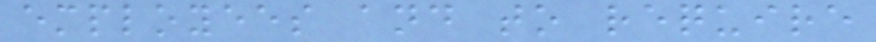employees and to require
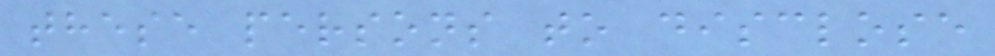these persons to disclose
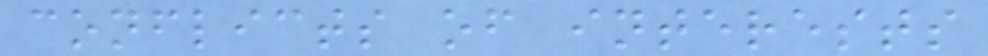conflicts of interests
